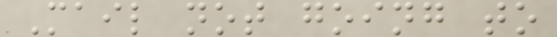Mail not going to
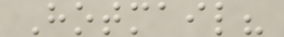Hotmail?
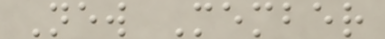New Member
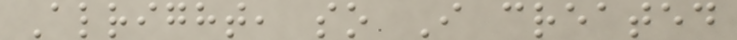Alright, so I created
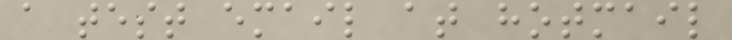a test email at hotmail
